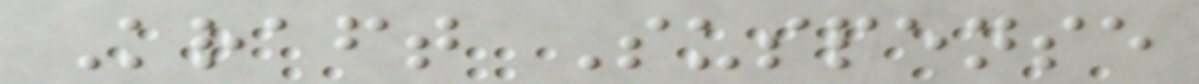Kraft Suspense
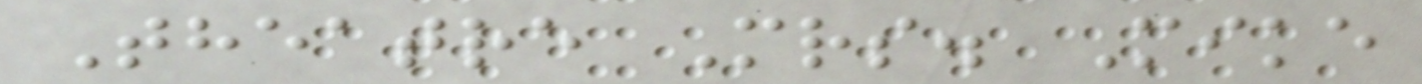Theatre Mrs. Mike
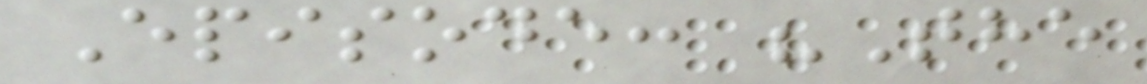Episode: "The
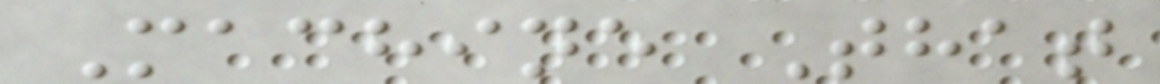Machine That
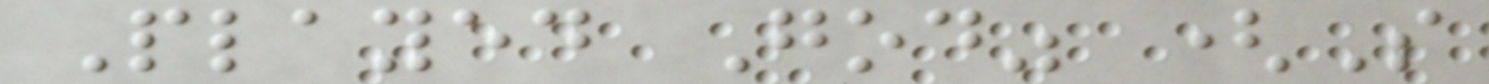Played God" (S
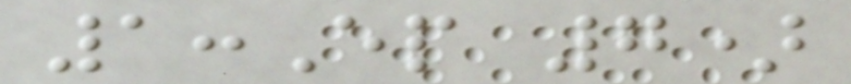1:Ep 7)
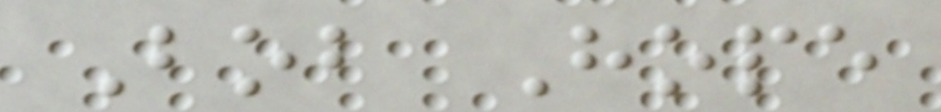Bob Hope
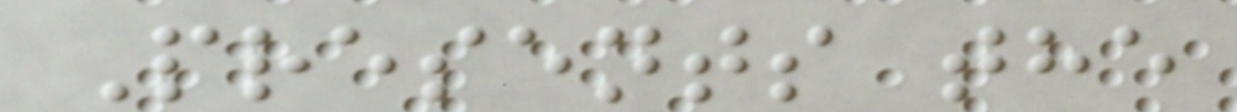Presents the
